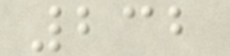232
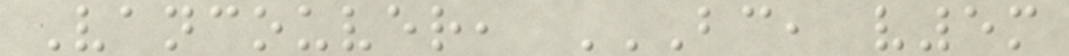Vancouver, BC, V5M
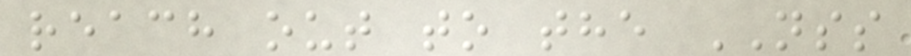reach out to the NSS
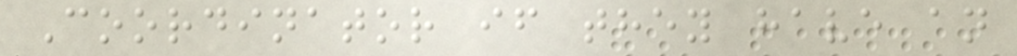Coordinator if they have an
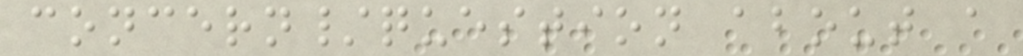concern/question about a
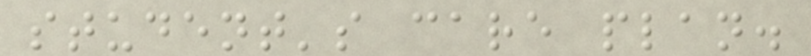student's care plan.
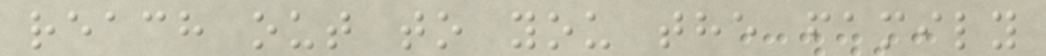reach out to you the family
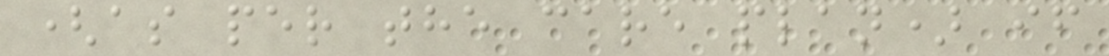(as per the care plan) if
